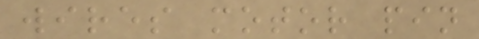wires motor pin
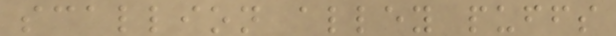scallion alley puffs
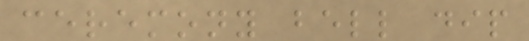ceremony bell dip
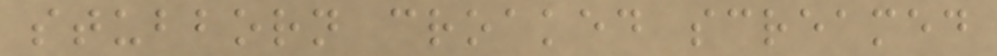stubborn croaked screamed
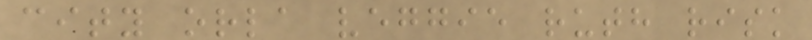city orla veggie ruth risk
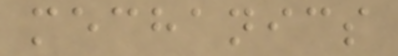mechanics
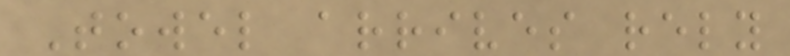Towel arrives rely
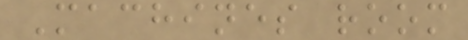Machines room
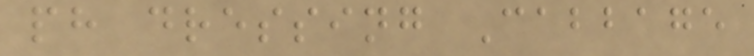ph dressing Cabbage
